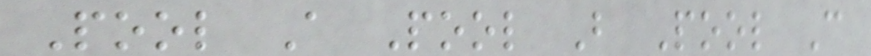Pool A Pool B Pool C
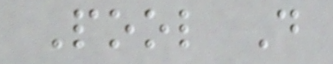Pool D
